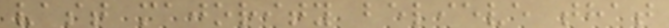vast majority believe that
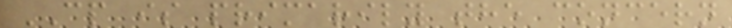CP is primarily the concern
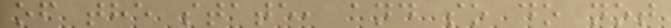of the state, and so do not
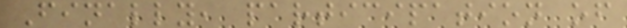Finally, participation of
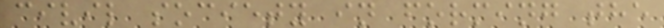civil society in forming the
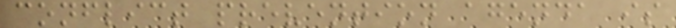conflict prevention agenda is
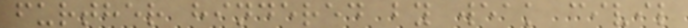further hindered by weak civil
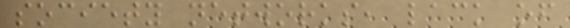society networks, lack of
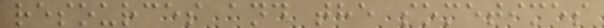resources and the sometimes
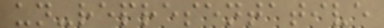un-representative
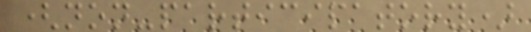(non-participatory)
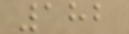182
